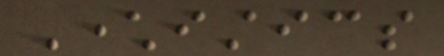Characteristics
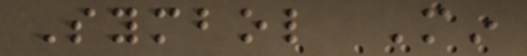Symbol Min
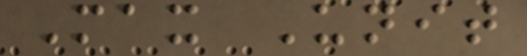Max Unit
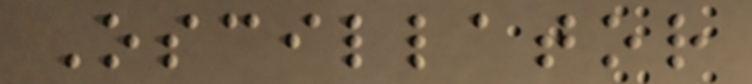Oscillator
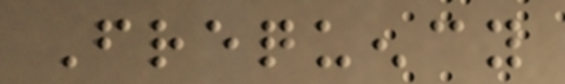Frequency
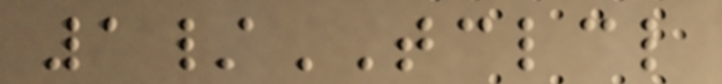1/TCLCL
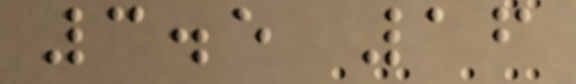3.5 16
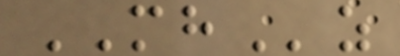MHz
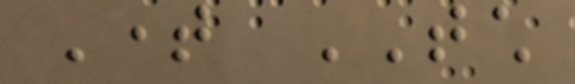Time TCH
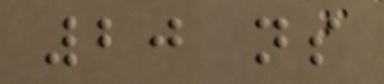20 ns
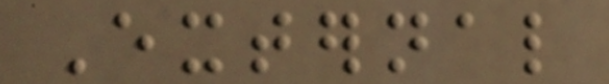External
